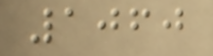1060
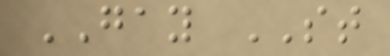GAY ST
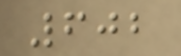602
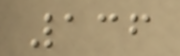136
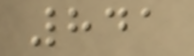841
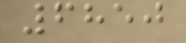6850
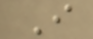I
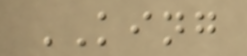KING
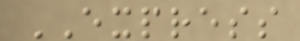EXPRESS
